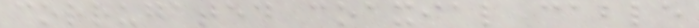corrugated coaxial cable
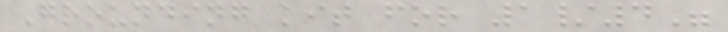Grounding kit for 1/4"
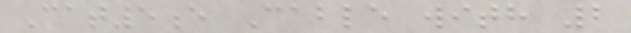Cat5e Cable with 2
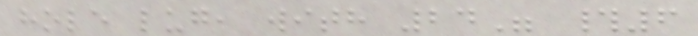hole lug, with 24" #6
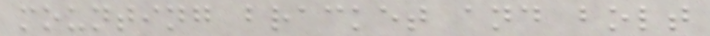mounting bracket and bolt
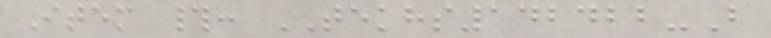Item #: TEKHS142422-B
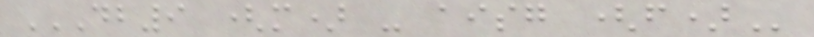DB9 (M) - AISG (F)
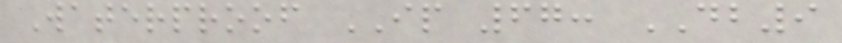Waterproof IP 67: DB9
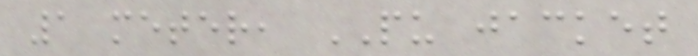1 meter, PU jacket
